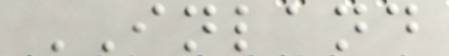INLAND
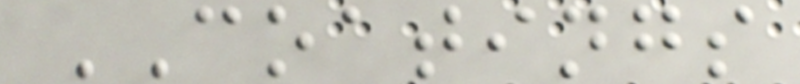COATINGS
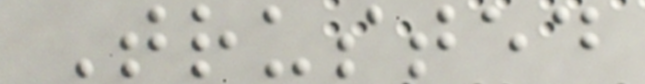Trusted
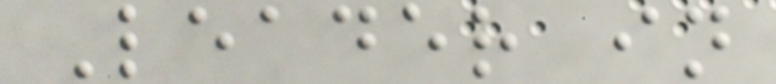Leader in
